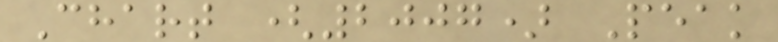Chart (2007) Peak
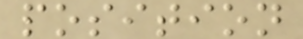position
